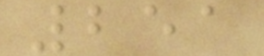251
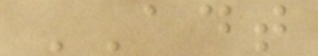ADT
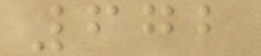672
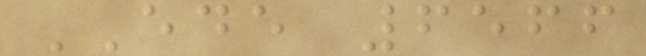EDE 6566
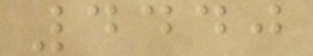4440
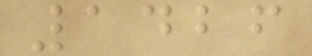1426
